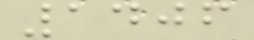1406
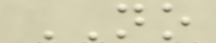NO
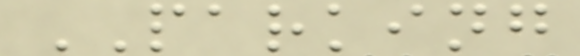PARKING
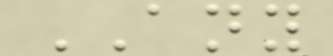ANY
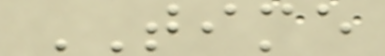TIME
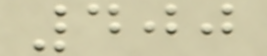400
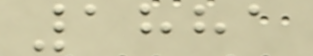1881
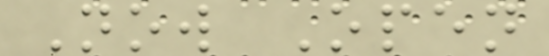Now Open
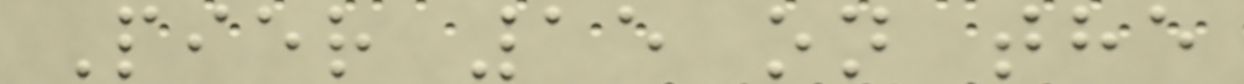Pier 15 on the
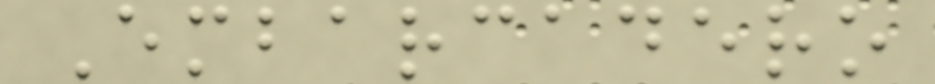Embarcadero
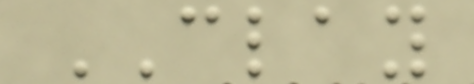CLAY
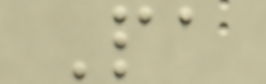Pa
